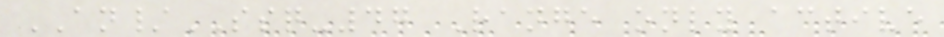AN/SSQ-47 Range only active
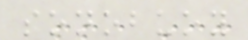sonobuoy
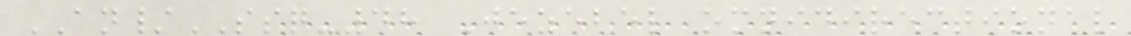AN/SSQ-48 Jezebel omnidirectional
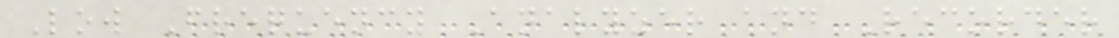Low Frequency Analyzer and Recorder
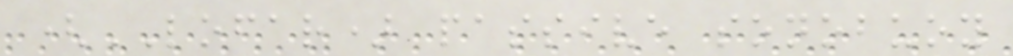(LOFAR) passive sonobuoy
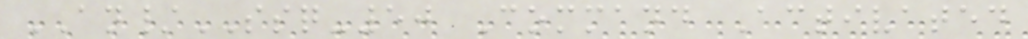AN/SSQ-50 Command Activated
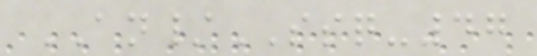AN/SSQ-47
